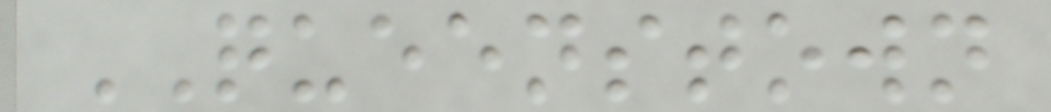QUEENSTOWN
